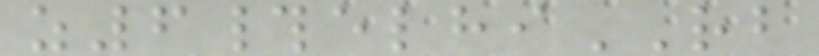z6#elhiRB
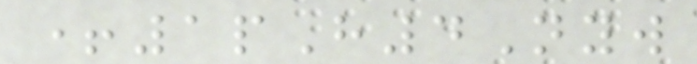+1pH4Nyw
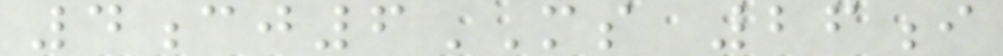4cj6MS 26i
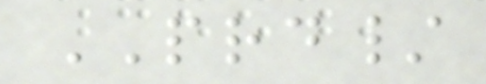PRD/
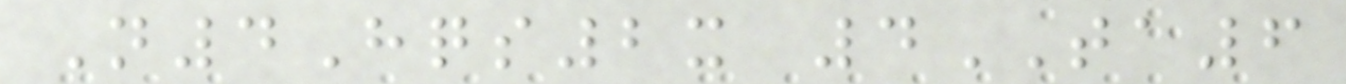N4Hqs2x 4TA6
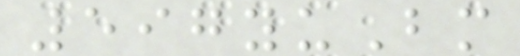597yuBm
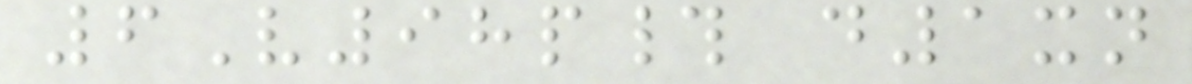6V98p# d1xn
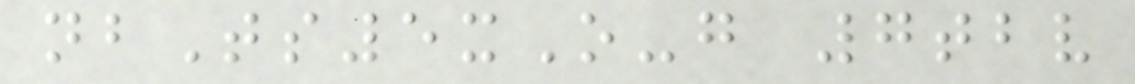nbTs5xO-g 7tbv
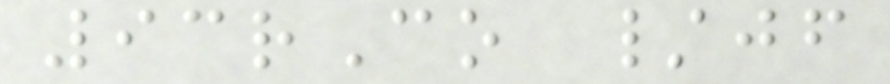93rCo /jf
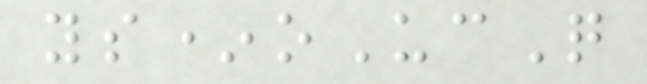ys*oUcQ
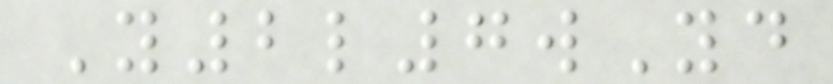Y2l7wYd
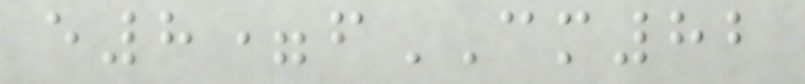e8=fCM82
